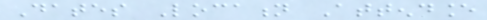Dates Location Attendance
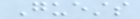Guests
